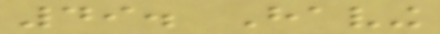49. Having
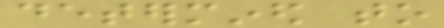determined to
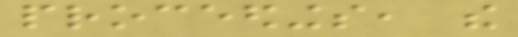proceedings, the
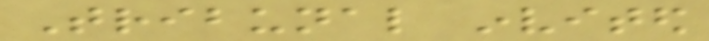Tribunal invited
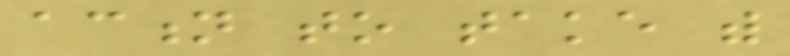action to take with
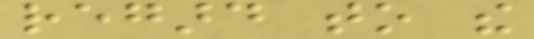regard to the
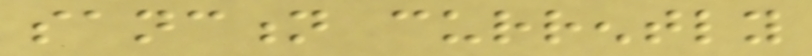sanction currently
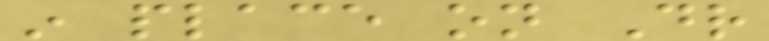in place on Dr
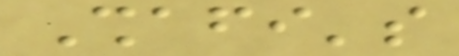Shafi's
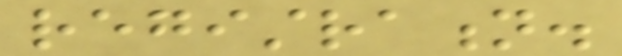registration.
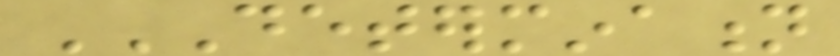DETERMINATION
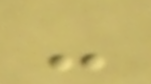-
